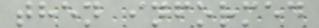then informed
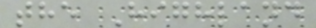the Highland
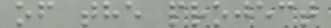of the project
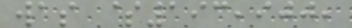was $193,900,
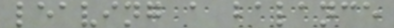leaving a balance
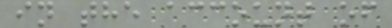in the account of
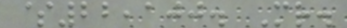$22,100. Mr.
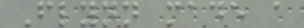Flynn made a
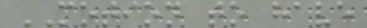MOTION to have
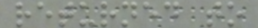returned to
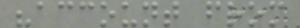"account from
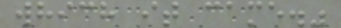which it came."
